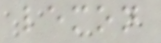lemon
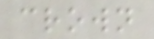crown
